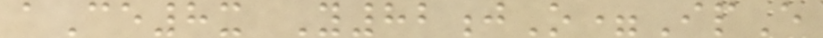aCe8x Y82jO=IpE
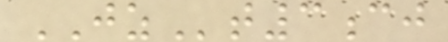JZt3cj
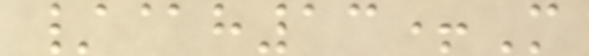/@h13+M
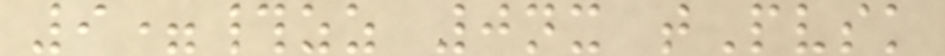9=#zz 0nx tPvsk
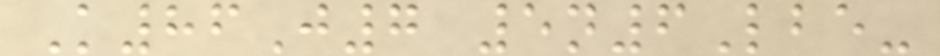K86J7 5n6Lbe-
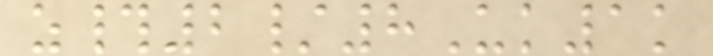z#2/8Uk1k
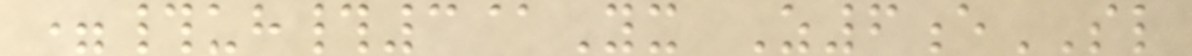=#uh#3@Yx Z6eSL
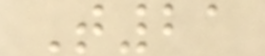T21
